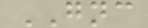GNC
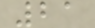21
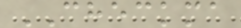CHECKMA
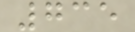735
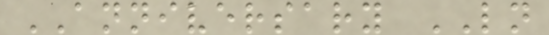ANNIVERSARY LN
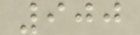900
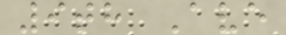9th Ave
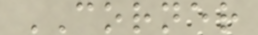CORNER
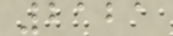2121
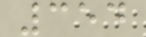354
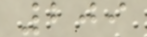209
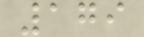179
